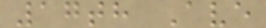17th Ave
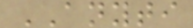ANYTI
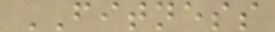FITNESS
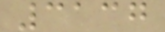3137
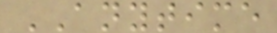ANYTIME
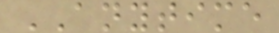ANYTIME
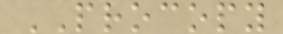PROCOPY
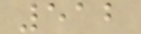512
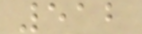512
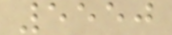5550
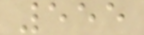555
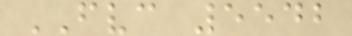FVC 5542
